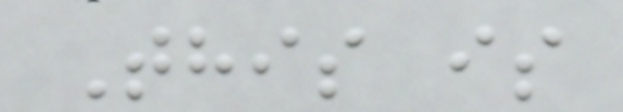This is
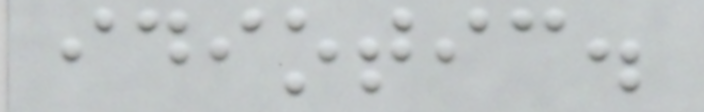idiotic.
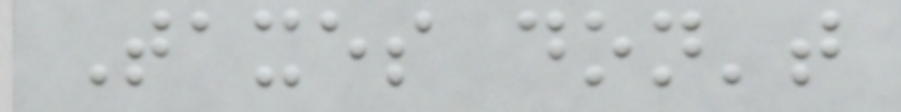Taxes don't
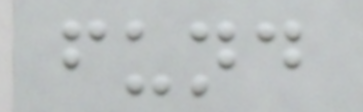fund
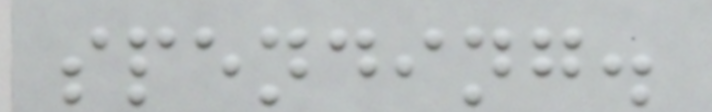spending.
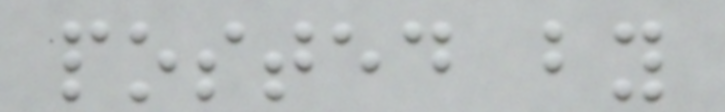posted by
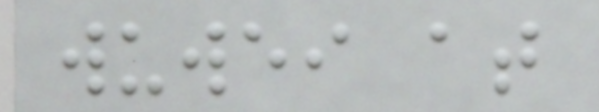wuwei at
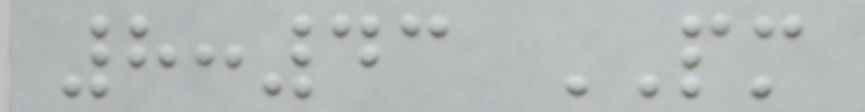8:43 PM
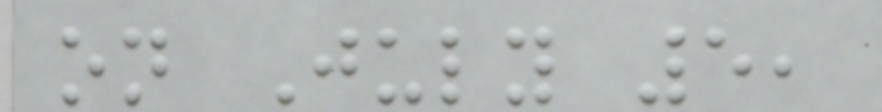on July 5,
